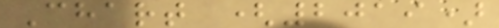Chart (2019)
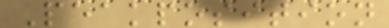Peakposition
